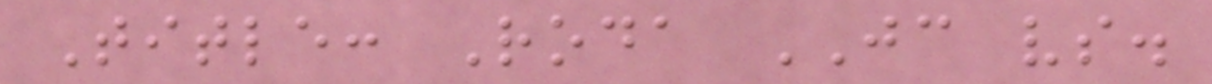Title: Roda JC vs.
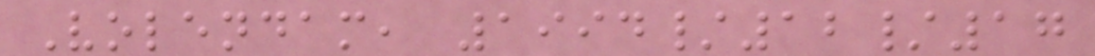Volendam, 1994/12/17
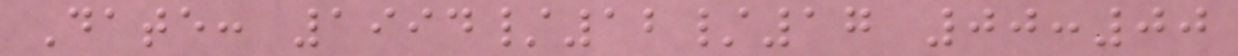Date: 1994/12/17 00:00
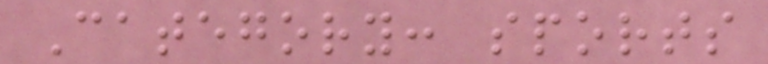Category: sports
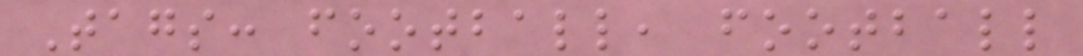Tags: football, football
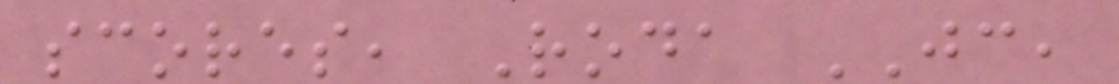scores, Roda JC,
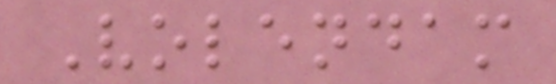Volendam
